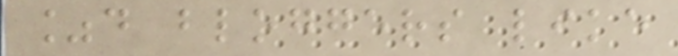%d bloggers like
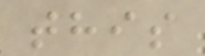this
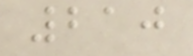210
